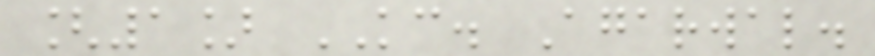[1] KC. Agarwal.
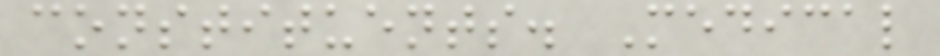constituents. Medical
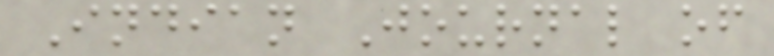Indian Journal of
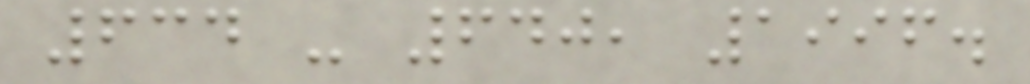634 - 640, 1996.
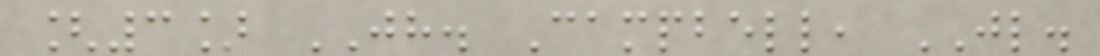[3] JH. Campbell, JL.
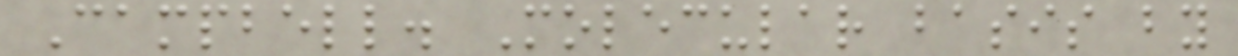Campbell. Molecular basis by
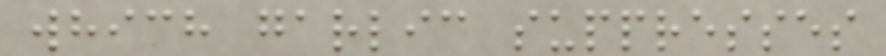which garlic suppresses
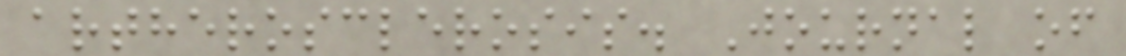artherosclerosis. Journal of
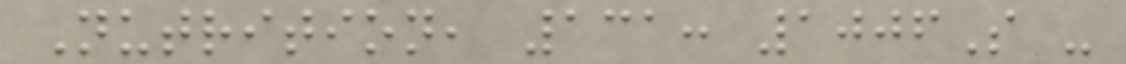Nutrition, 131: 1006S -
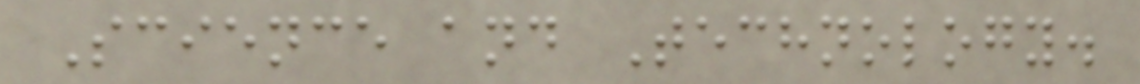Science and Technology.
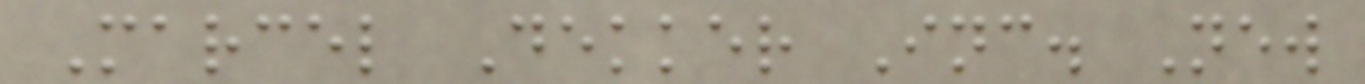Marcel Dekker Inc. New
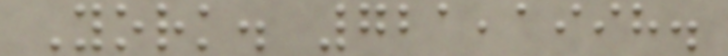York. 721,1998.
